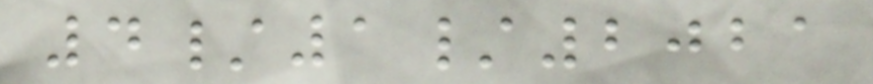4/1/2021
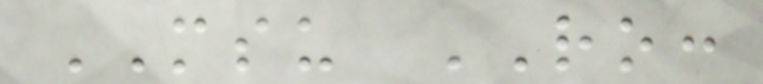MSU RO:
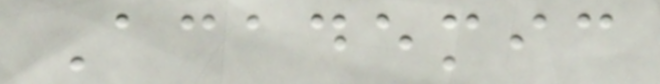Academic
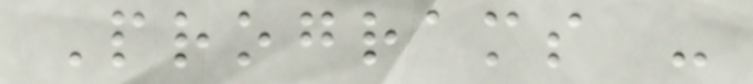Programs -
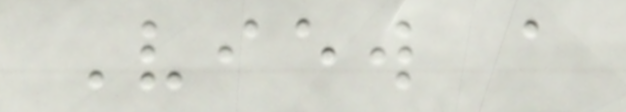View a
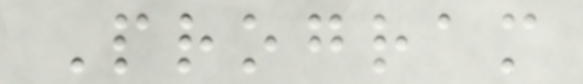Program
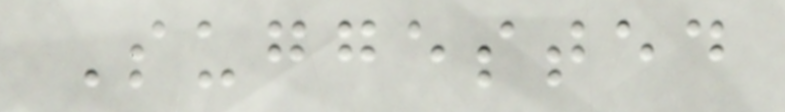Suggested
